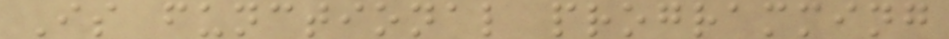Is functional programming
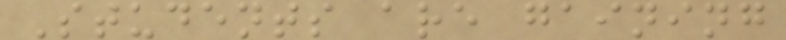Students are gaining
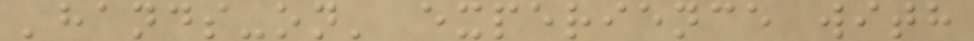'hands-on' experience with
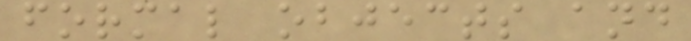formal objects and
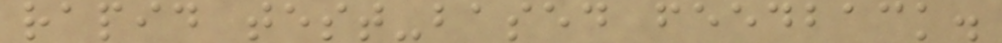rapid test-based feedback.
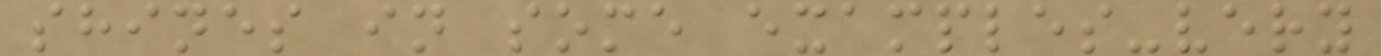shines in some examples-very
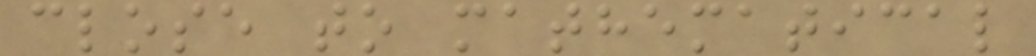close to mathematical
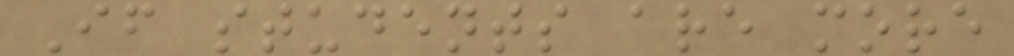If students are more
